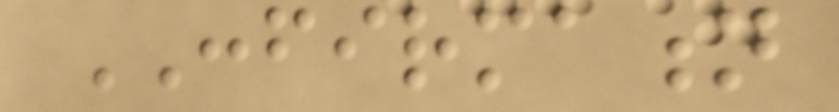CONFIRMATION
